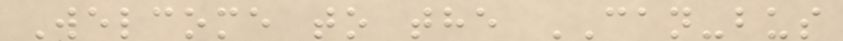Welcome to the CAN-bus
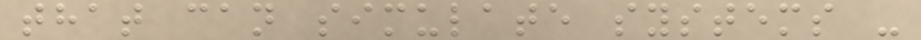that can simulate systems -
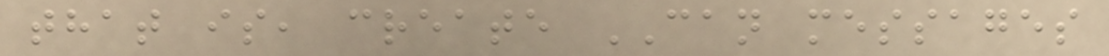that is, create CAN messages
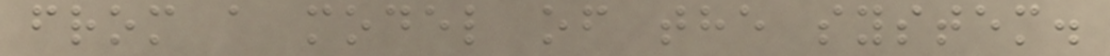from a model of the system.
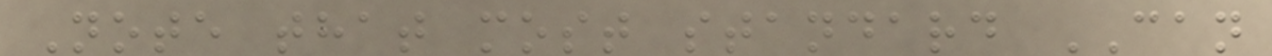Note that most standard CAN
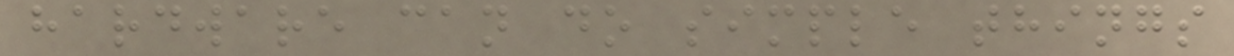hardware can do simple things
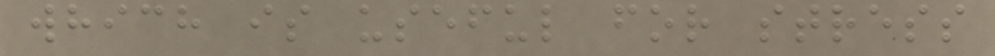which is useful for stress
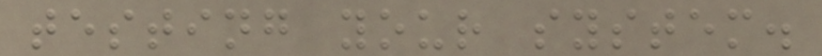testing your system.
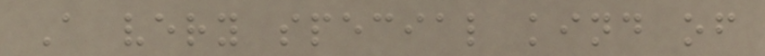A very special kind of
